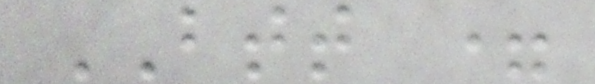BTT =
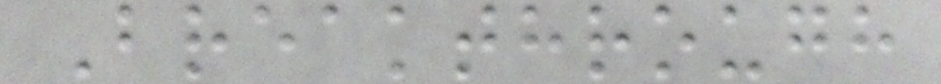Breakthrough
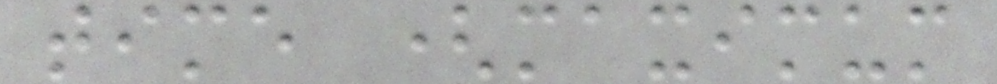time (maximum
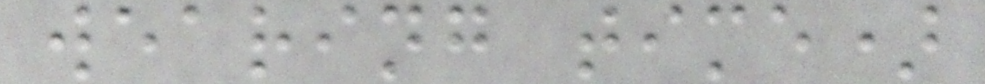wearing time)
